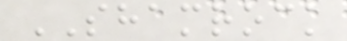SHAMROCK
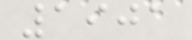1901
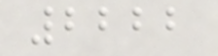2222
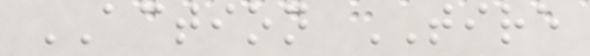ACTION TIRE
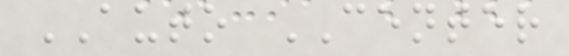AUTO CENTER
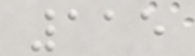115
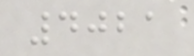4021
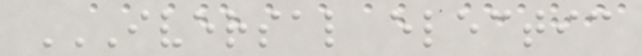IVERSAL ELECTIC
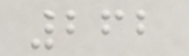262
